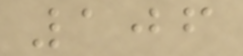106
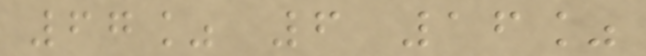67% 6 16%
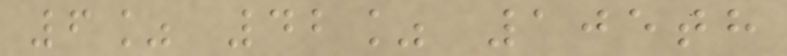6% 42% 105th
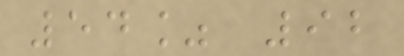54% 92
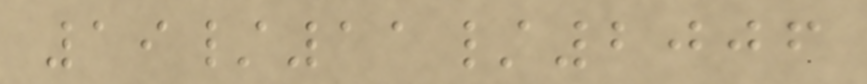19/11/2006
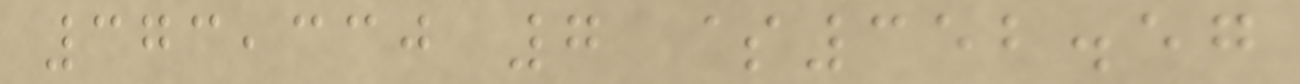373,330 7 $352.57
